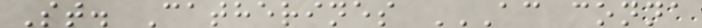St. Catherines AC CONNA
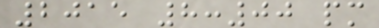2015 8:00 pm
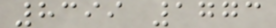8399 1773
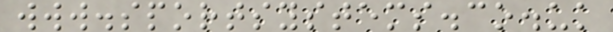www.sportsystems.co.uk
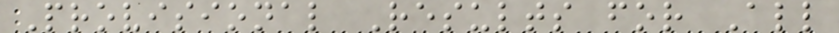Provisional Results for All
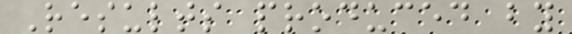Results produced by
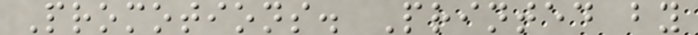Promotions. Printed by
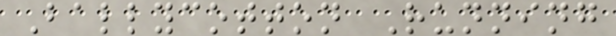Ballycotton Running
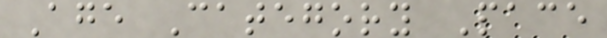Age Category Pace
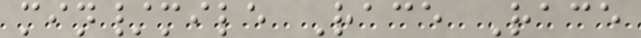min/mile Race Race
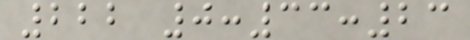222 0:33:23
